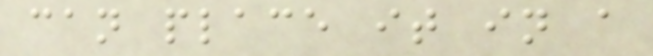can place it in a
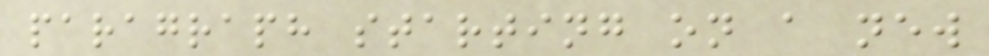paragraph starting on a new
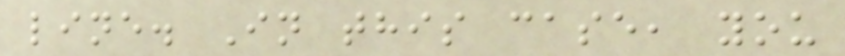line. In this case, you
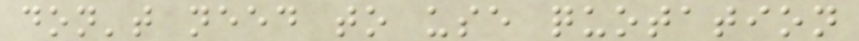don't need to use quotation
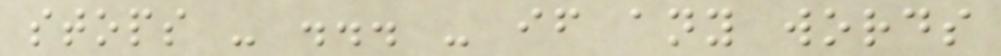stops - ... - if any words
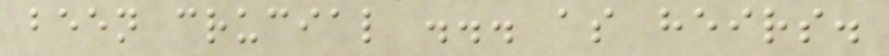been crucial ... as heirs.
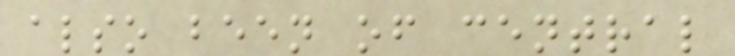also been of central
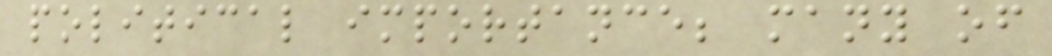political importance; many of
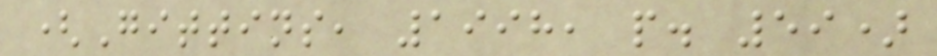(Gittins, 1998, p. 59)
